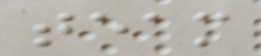team
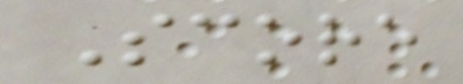Score
